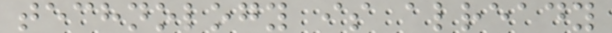technology is already
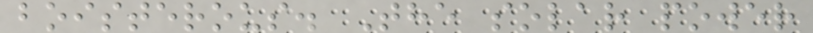boisterous. The solar power
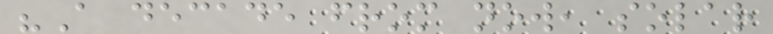"A decade from now, solar
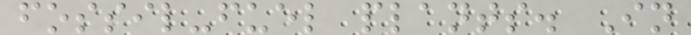fossil-fuel plants. In
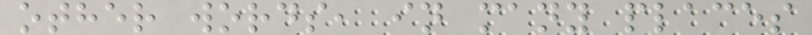other words, in many places
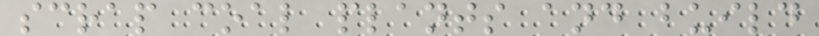scrap coal plants and build
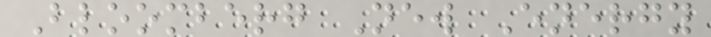Bloomberg New Energy
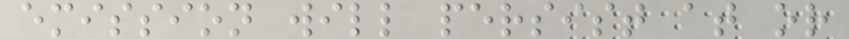emission will persist at or
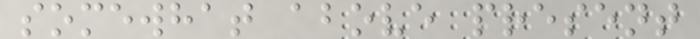somewhat above present
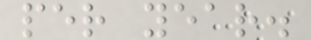per year.
